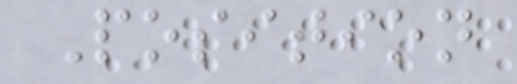Position
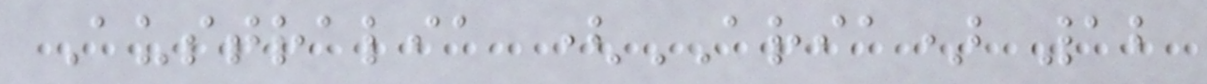Australia (ARIA) 12
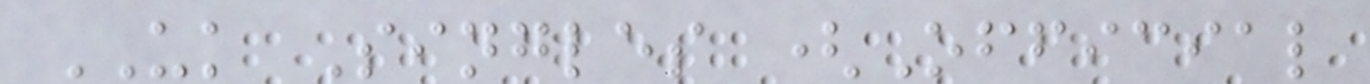UK Singles (Official
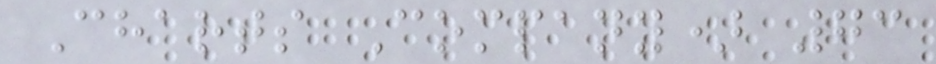Charts Company) 73
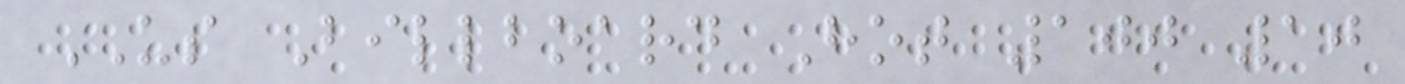US Billboard Hot 100 10
